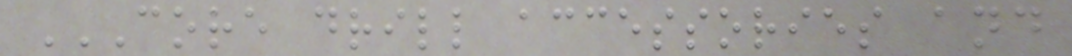CORE DRILL ACCESSORIES AND
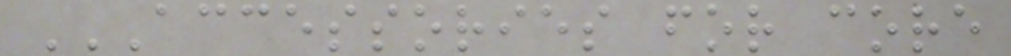ACCESSORIES FOR CORE
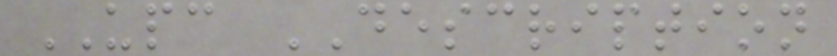UPC DESCRIPTION
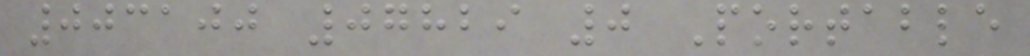003100 07829 0 Portable
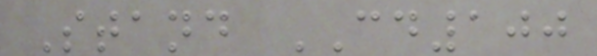Stand CD100
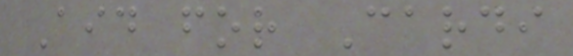Aid for Cardi
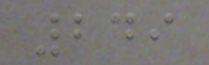249
